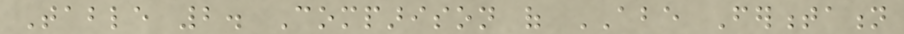Table 2. Comparison of ABE Fermentation
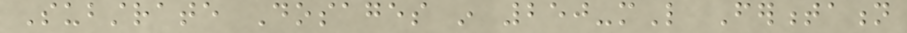Substrate Dosages in 250-mL Fermentation
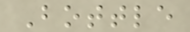Bottle
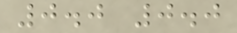0.0 0.0
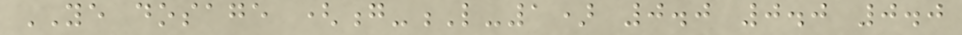YE dosage (g-L-1) 0.0 0.0 0.0
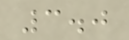3.0
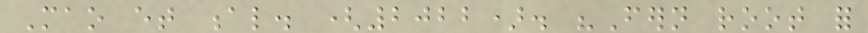Mao et al. (2022). "Fern root for
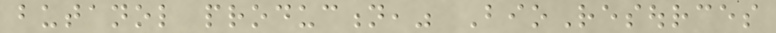butanol production," BioResources
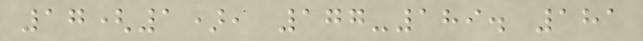17(1), 177-189. 181
